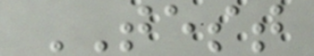TEST
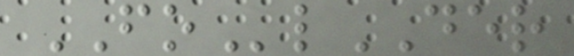FOlDER
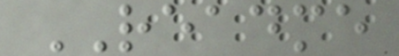README
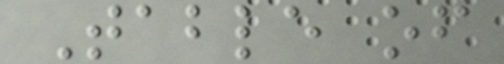Table of
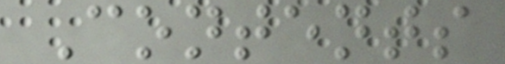Contents
